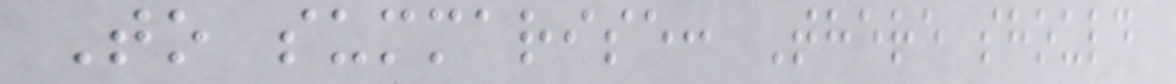To summarise: There should
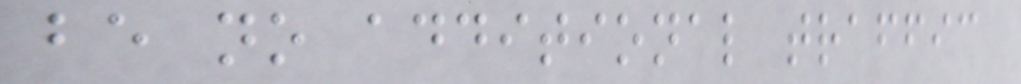be no additional traffic
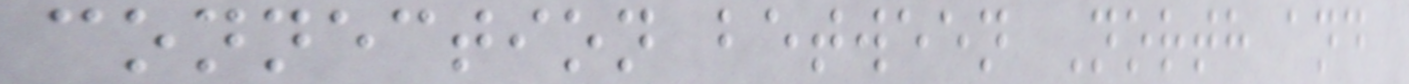connection between North and
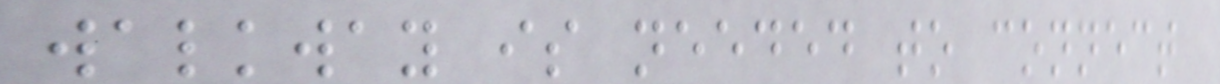walkway is needed to connect
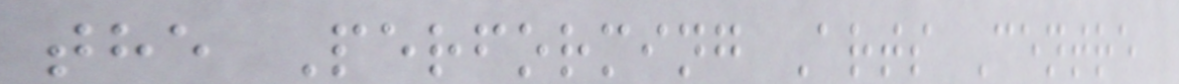the Performing Arts Centre
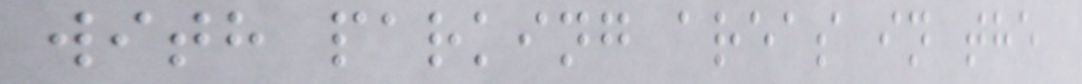with parking areas in the
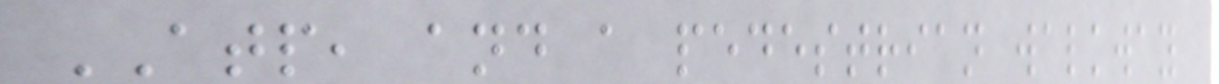ATP, and a pedestrian walkway
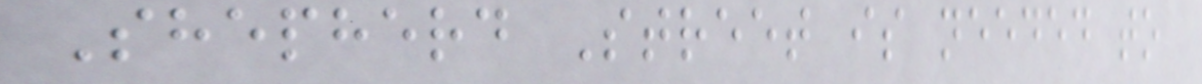Shepherd Street is needed to
